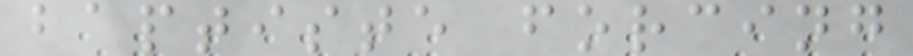baptiste forcing
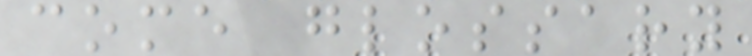come glossary
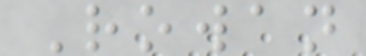Rowan
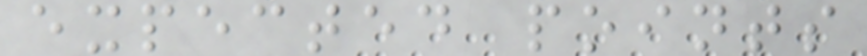expected points
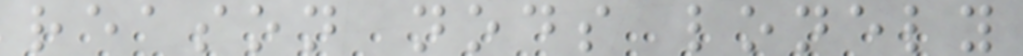reason nods lonely
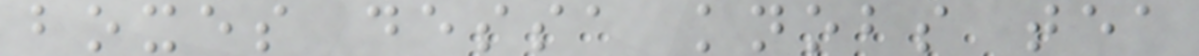boxes dessa knobs tea
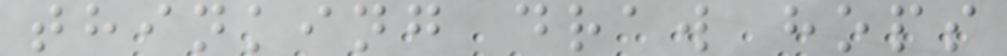thinking draw hops
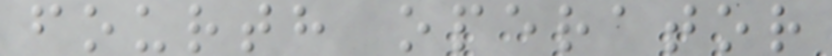fourth operator
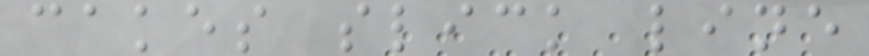cakes slick line
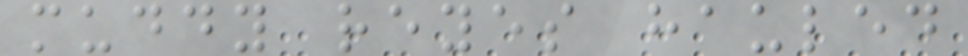muddy reyes hauled
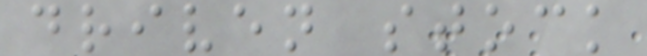driven stock
